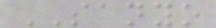SANYO
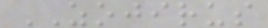ZOJIRUS
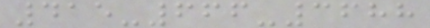415-666-3688
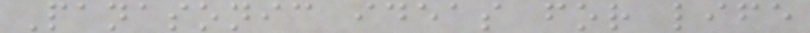Panasonic ideas for life
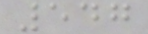547
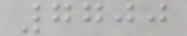7700
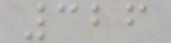326
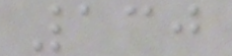130
